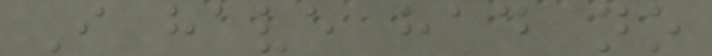I have had no
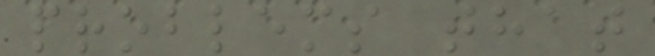problems that
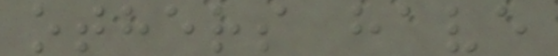others have
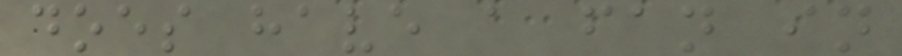does have a fan in
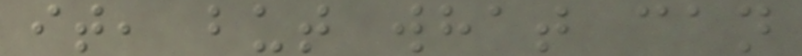it, but what can
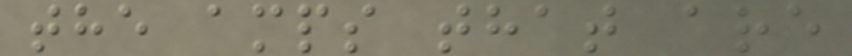the amps that are
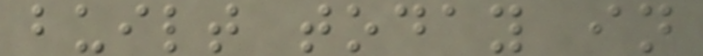built today in
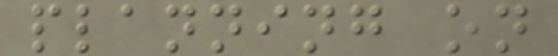planning on
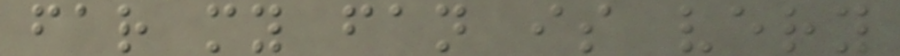far my fan is very
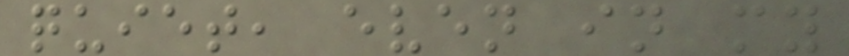quiet, even in my
